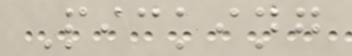Picking
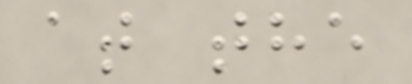at the
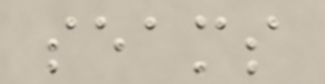seams
